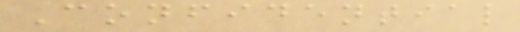Confidential
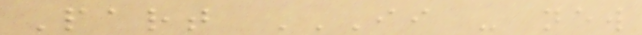Part II - NEW
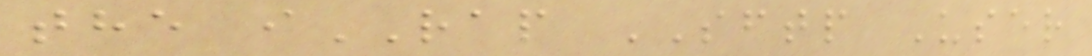the iRAP SFTP User
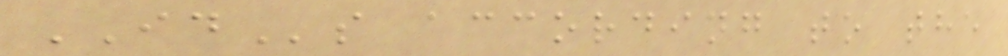IDs according to the
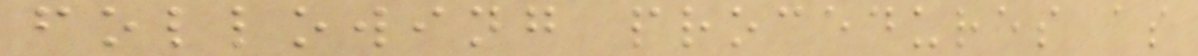following procedures as
